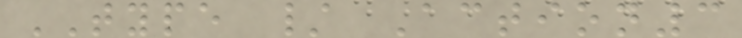TYPE / Action3
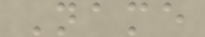Name
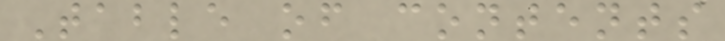Table of contents
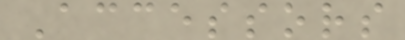Accessors
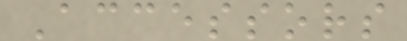Accessors
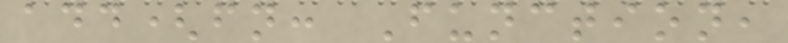add(fn: Function,
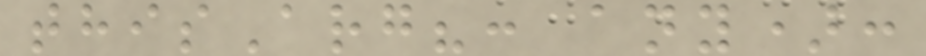thisArg?: any):
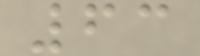63
